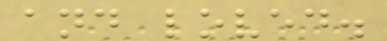and loved.
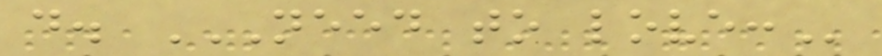d. NEED TO LOVE:
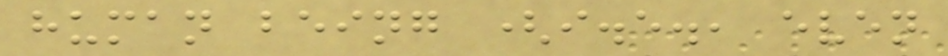human being (i.e., even
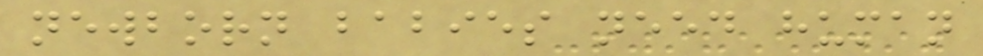newborn babies need human
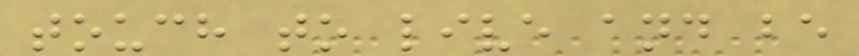touch to live and be
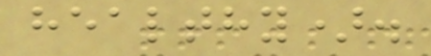healthy).
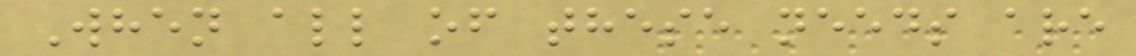When all of these needs are
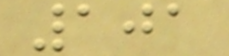101
